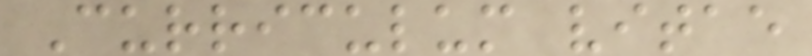Curriculum vitae
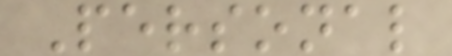Personal
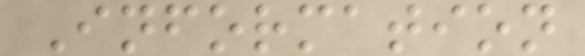Information
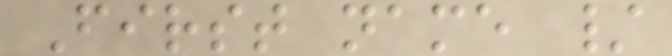First name /
